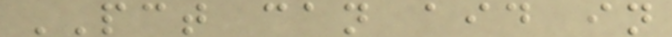PCT can aid in
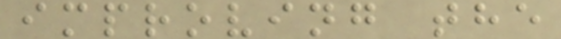improving the
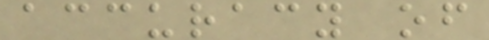accuracy of
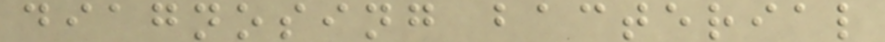diagnosing bacterial
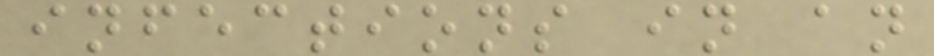infections in an
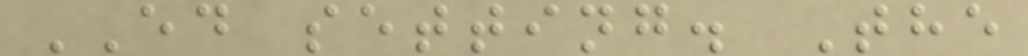ED setting. The
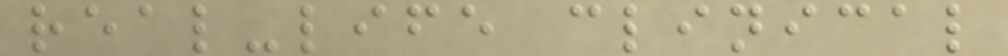real-life clinical
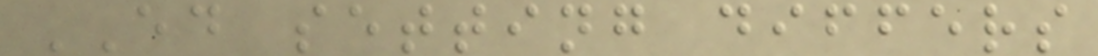ED setting differs
